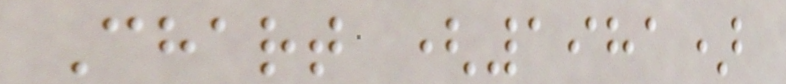Chart (1981)
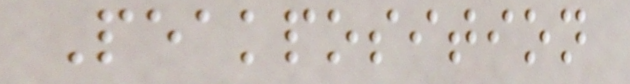Peakposition
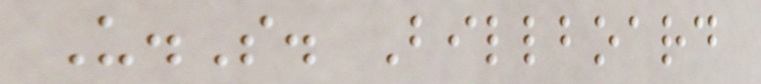U.S. Billboard
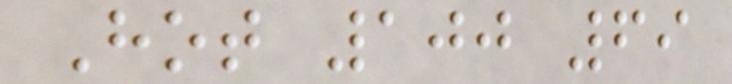Hot 100 69
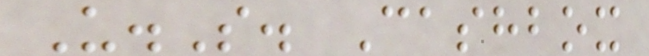U.S. Cashbox
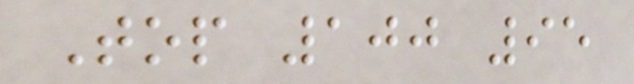Top 100 95
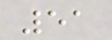51
